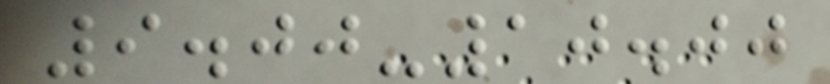9.00-10.00
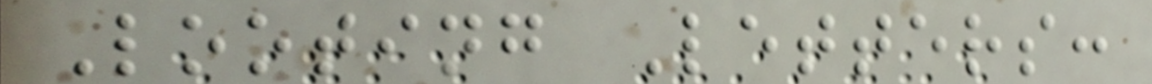Looting Letters:
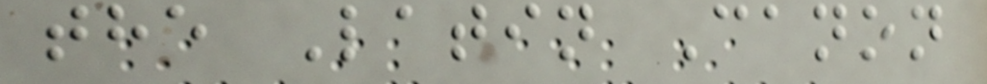the Latin Canon
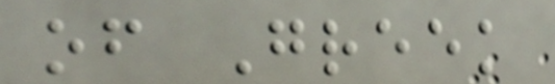of Greek
